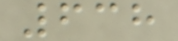638
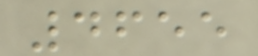4655
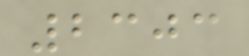2303
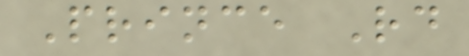Prince Rd
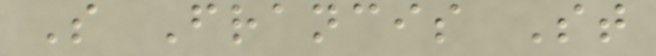S Francis St
